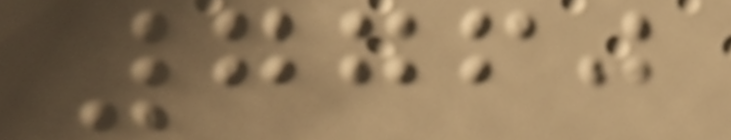7760
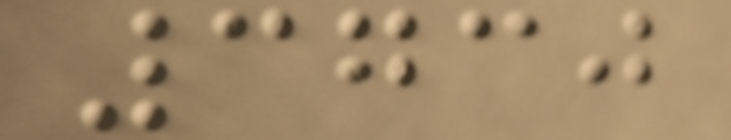3730
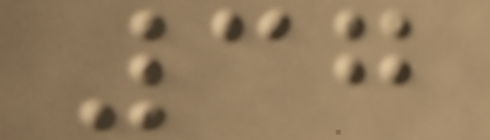37
